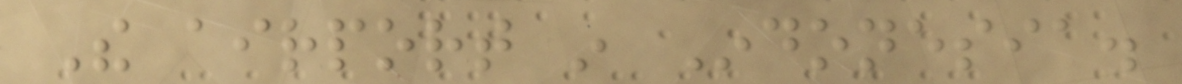The airport in Indonesia.
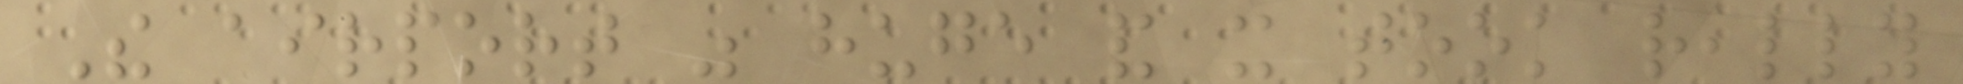The airport was huge and it took really
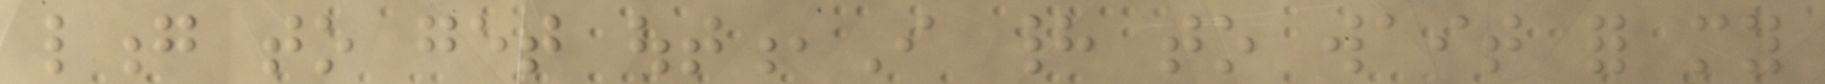long to get out,I had to wait for my
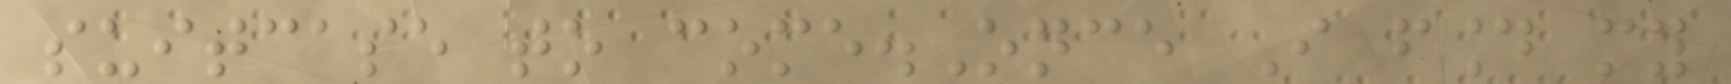suitcase to come.Once I found my
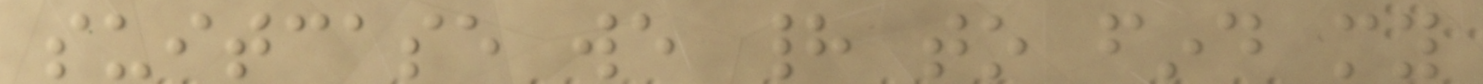suitcase we had to find my
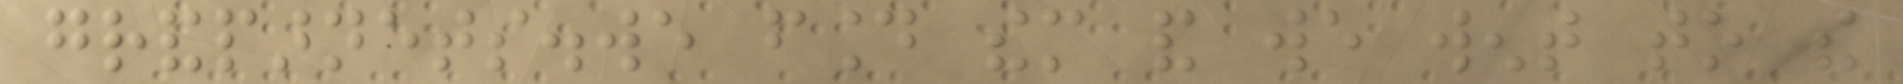grandparnets.we found them and we went to the
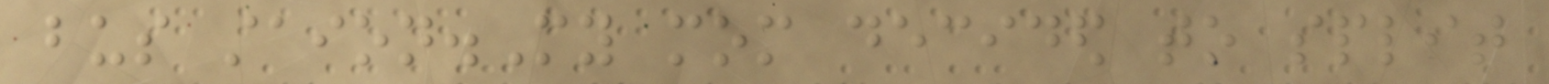bus staion.My mom decided to split
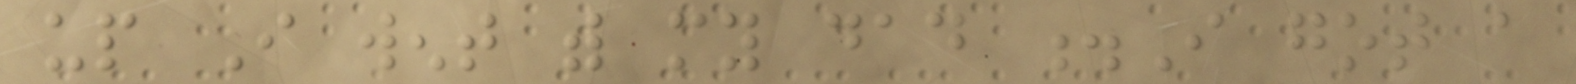up I went with my dad .I got a
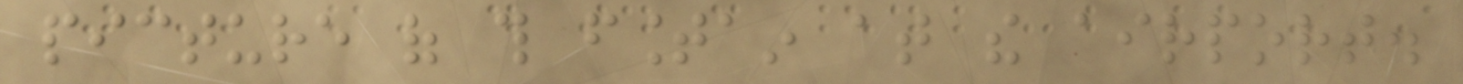picture of this fountain at the airport.
